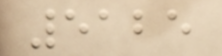5125
